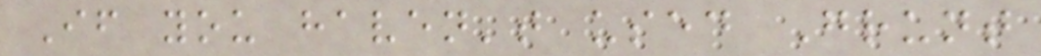If you haven't used Grunt
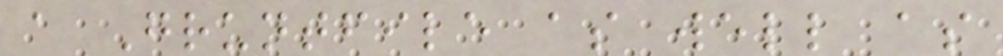a Gruntfile as well as
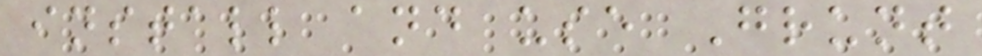install and use Grunt
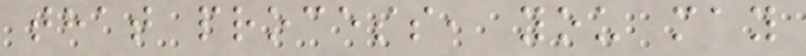that process, you may
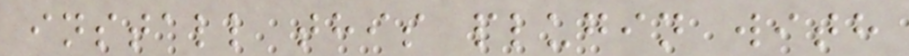install this plugin with
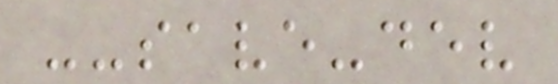--save-dev
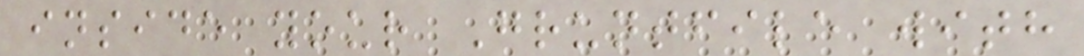inside your Gruntfile with
